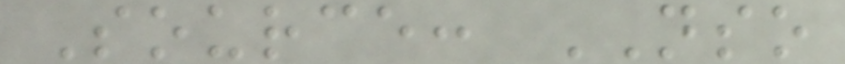Source: NSO
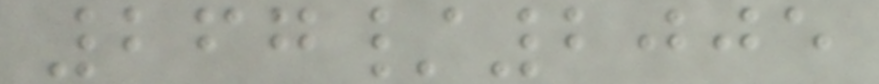267/2005
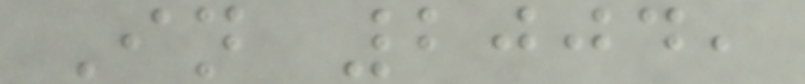In 2004,
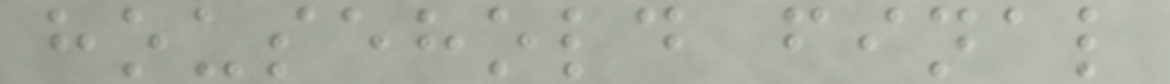household final
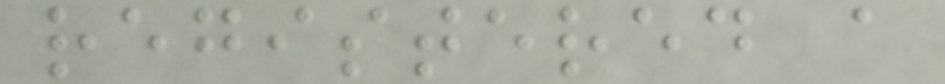registered a
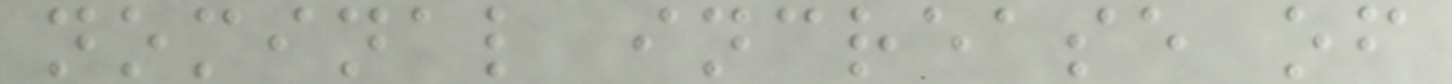nominal increase of
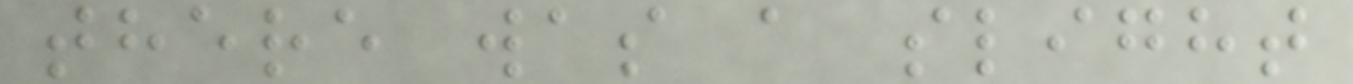there was a slight
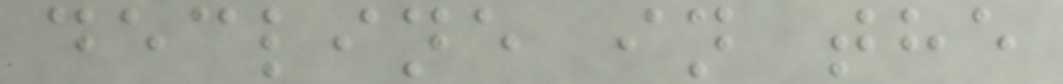decline in the
